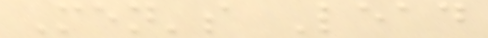Men's Lead
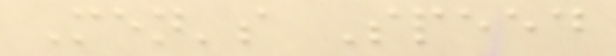Men's Speed
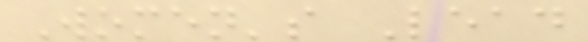Women's Lead
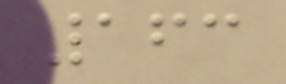163
